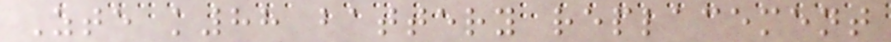Zte k88 battery replacement
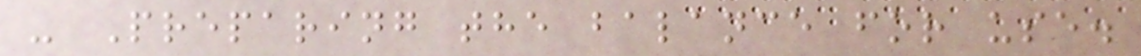- Preparing the balance for use.
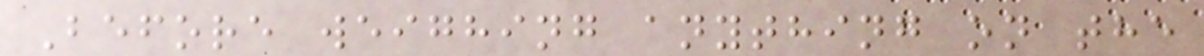Before weighing anything on the
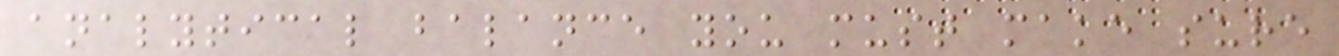analytical balance you must make sure
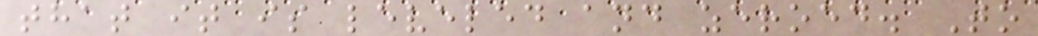that it is leveled and zeroed. To
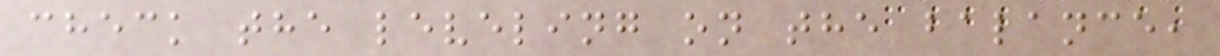check the leveling on the balance,
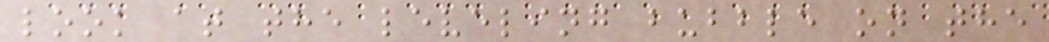look at the leveling bubble on the
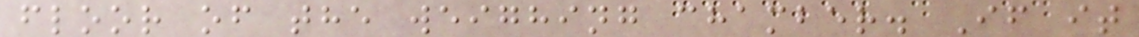floor of the weighing chamber. If it
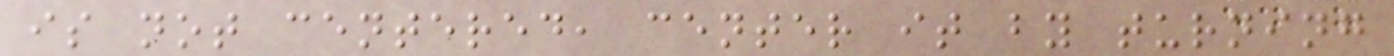is not centered, center it by turning
